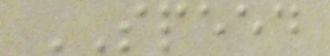SPEED
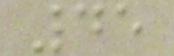45
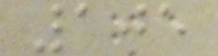105
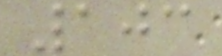103
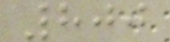800
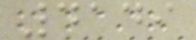4149
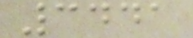3441
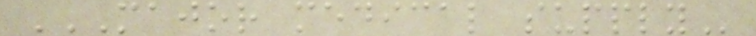MAJOR MEDICAL SUPPLY
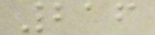216
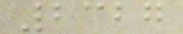2327
